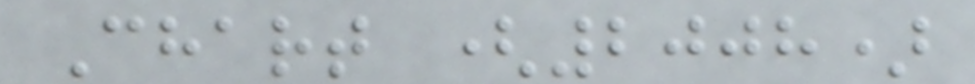Chart (2008)
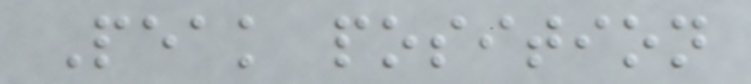Peak position
